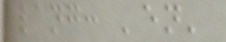lang: 'en'
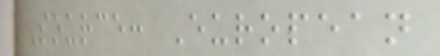Source: European
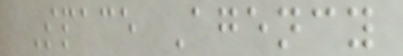Space Agency
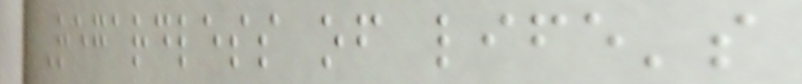Regardless of life's
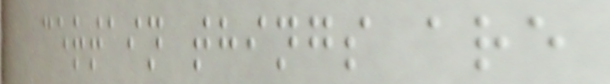certain things are
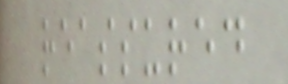reassured
